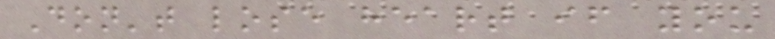Don't lose heart if you
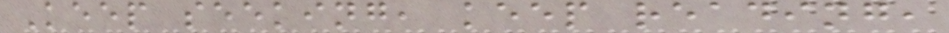Keep seeking, keep reading,
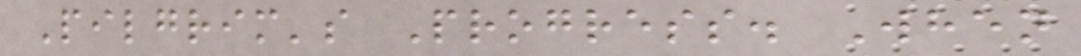Pilgrim's Progress. When
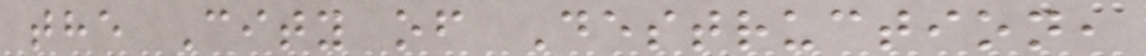the City of Destruction,
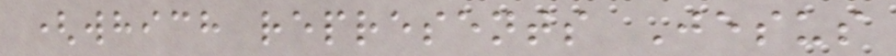(which represents Jesus
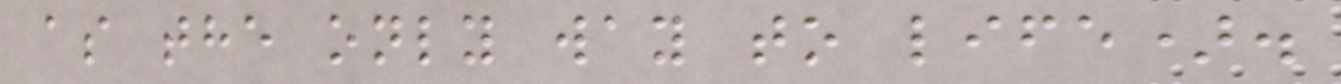as the only way to life).
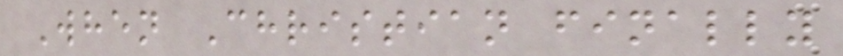When Christian finally
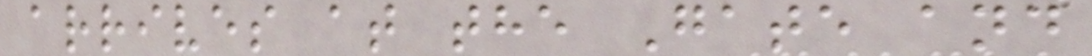arrives at the Gate and
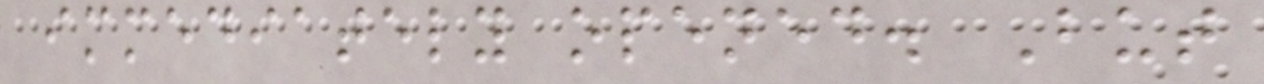immediately opened. But
